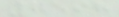7598
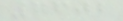7602
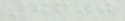7600
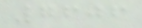7606
